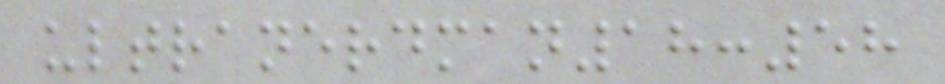ultranerdman18:58
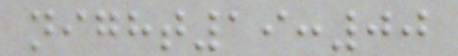night19:00
